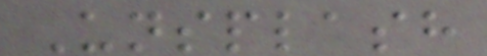Unsplash
